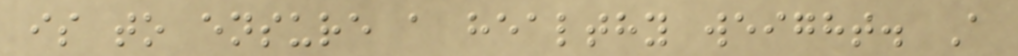is to ensure a healthy weight. A
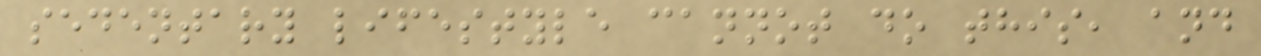sedentary lifestyle cannot do this, and
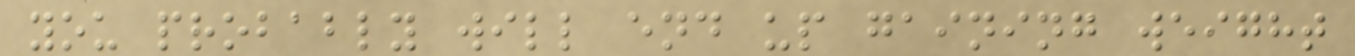you probably will end up gaining weight
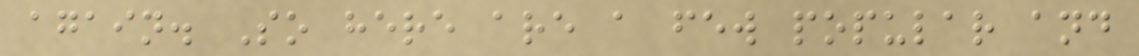again. So here are a few popular and
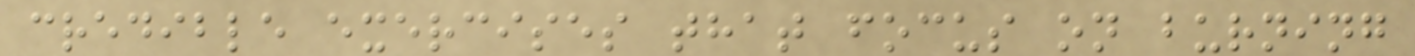credible exercises that focus on burning
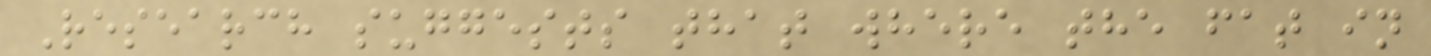Research suggests that where the fat in
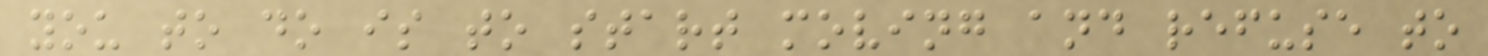you to do is to start moving and refuse to
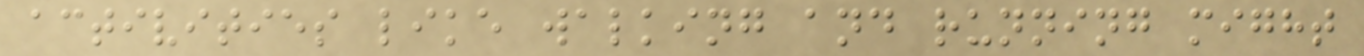activities like walking and running might
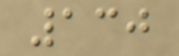130
